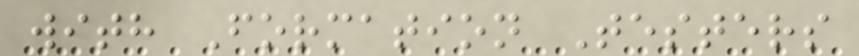with Formation Testers
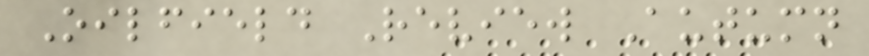Oilfield Review Autumn
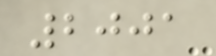2001
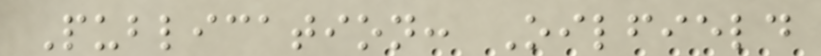Publication: Oilfield
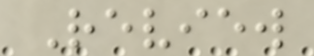Review
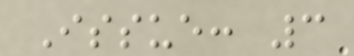Issue: 3
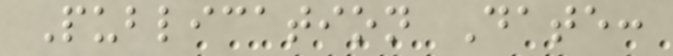Publication Date:
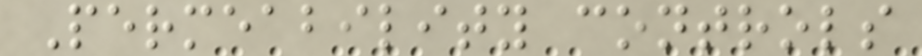Permeability controls
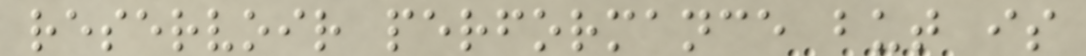reservoir performance but is
